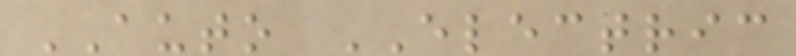AUTO ELECTRIC
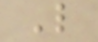L
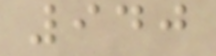940
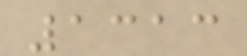1313
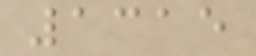1315
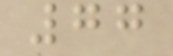77
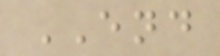END
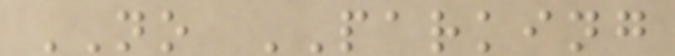NO PARKING
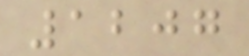1207
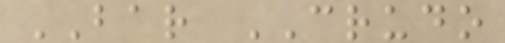BAR CRUDO
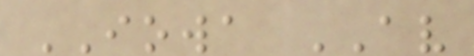IOWA AV
